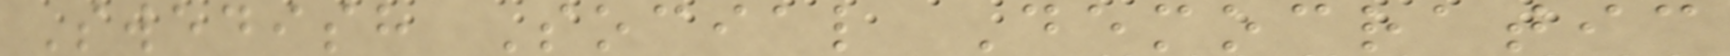Swedish Social Democratic
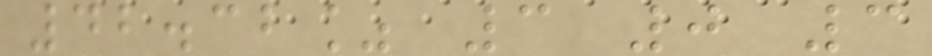42.32% 3 0 3
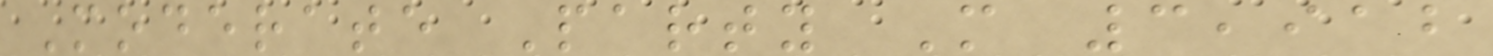Moderate Party M 3,912
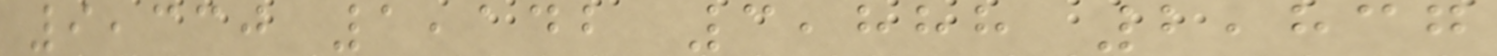9,330 1,142 3,888 2,837
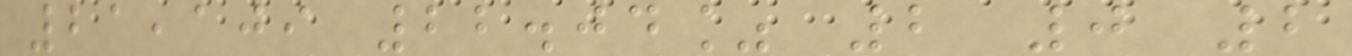21,109 22.04% 2 0 2
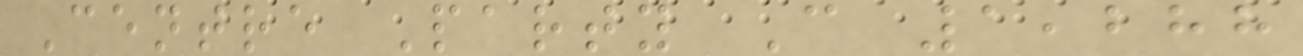Centre Party C 1,288
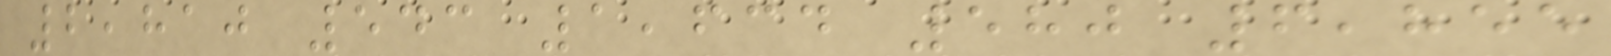2,810 543 1,634 580 6,855
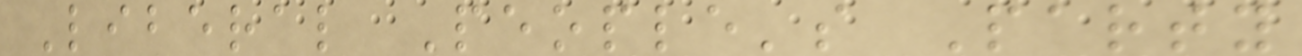Liberal People's Party
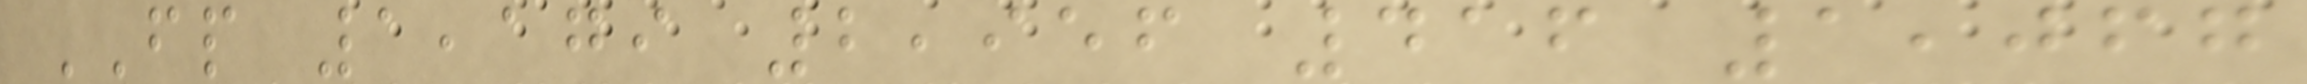FP 1,179 2,956 416 1,067
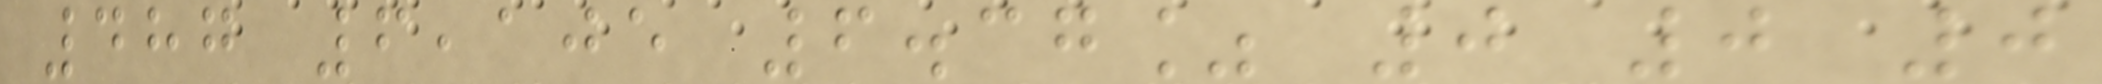487 6,105 6.37% 0 0 0
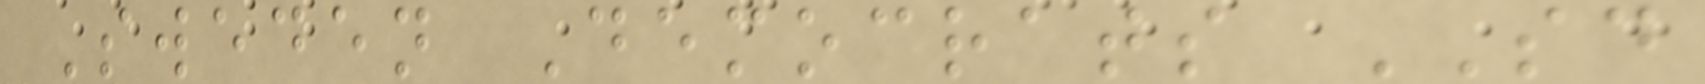Sweden Democrats SD
